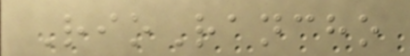RioRancho
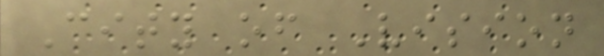City of Vision
